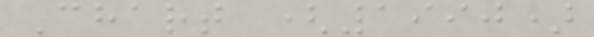Chart (1990)
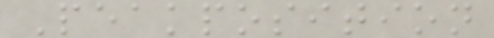Peakposition
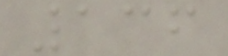136
